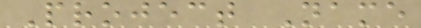Project Name
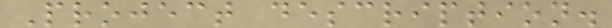Project description.
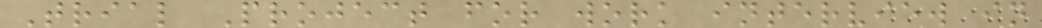Trial Project for work interview in
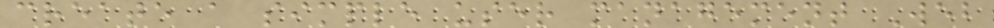create a simple user management Web
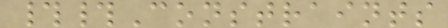##Constraints
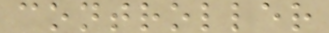controller
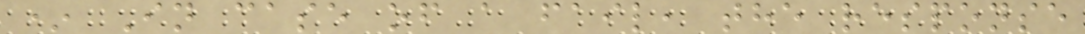* In case of a fail, the response
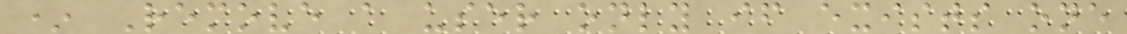* Remove a user only if exists one
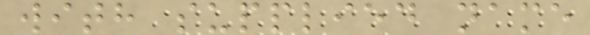with supplied name
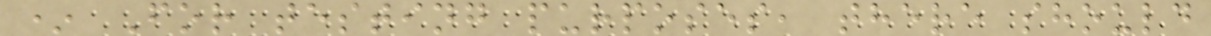* For testing purposes, there should
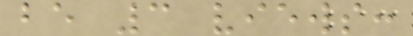be 3 views:
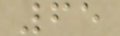65
